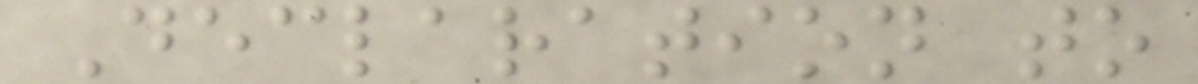Declaration to
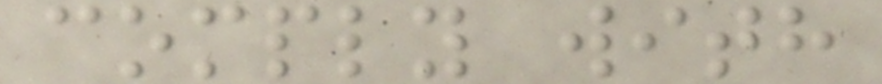comply with
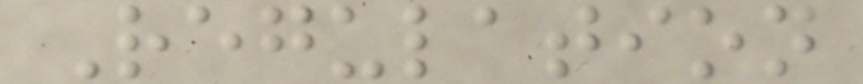Regulation
